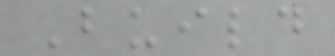Build
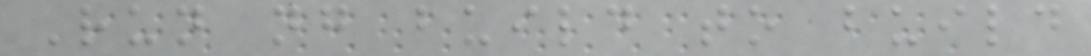Run ng build to build
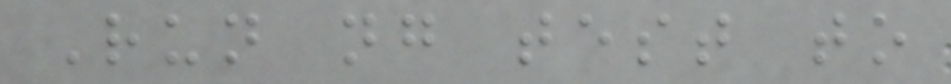Run ng test to
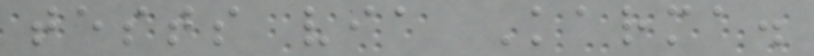tests via Karma.
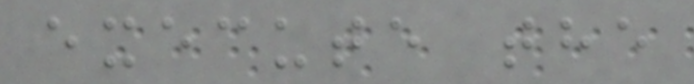execute the
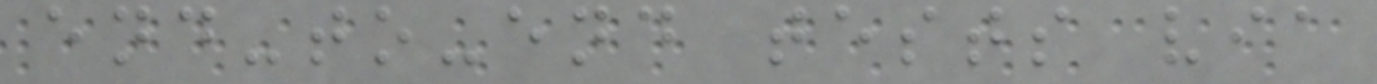end-to-end tests via
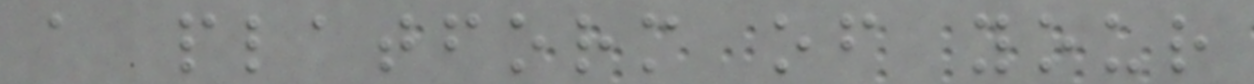a platform of your
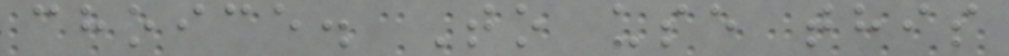choice. To use this
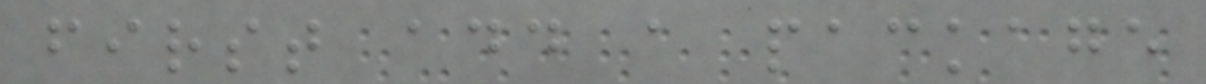first add a package
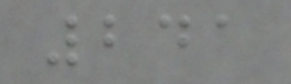241
